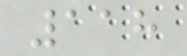118
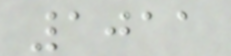1011
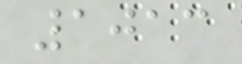1013
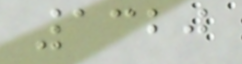1320
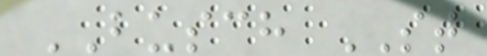BUSCH ST
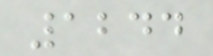1244
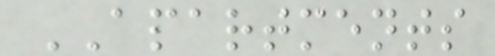APARTMENTS
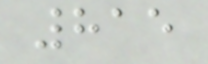815
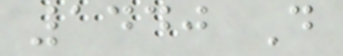1440 D
